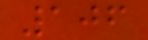106
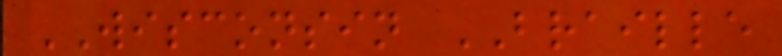WISCONSIN BRAILLE
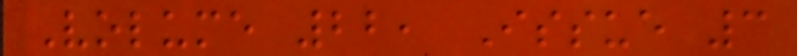Volume 22, Issue 3
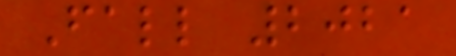Fall 2021
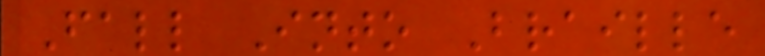Fall Into Braille
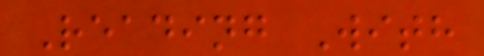Reading With
